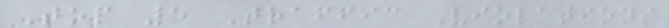Top 5 Traffic Violations
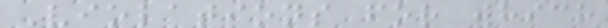Violations for which
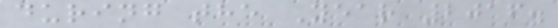during the Year 2016.
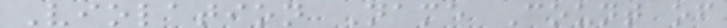Violation Name Count of
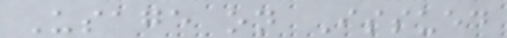Usage on Issued
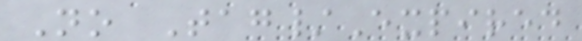No Tag/Expired
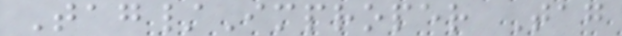Tag/Improper Tag
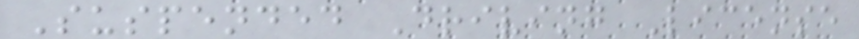Suspended Driving License
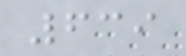639
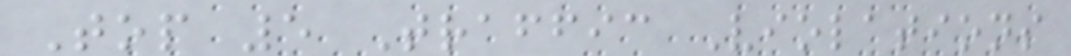Top 5 Traffic Violations
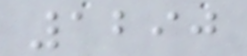1290
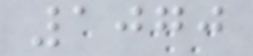1070
